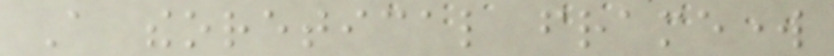A theoretical framework
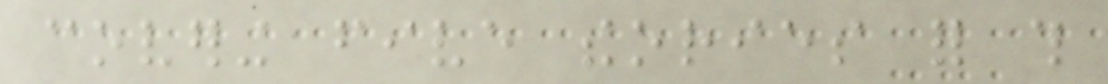covering five theories for this
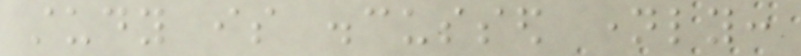study is discussed namely:
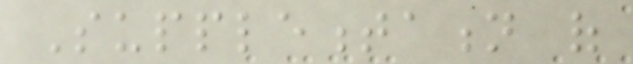Supplementation of
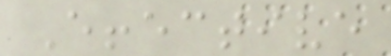Effective
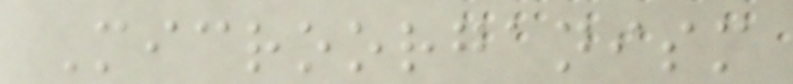Microorganism
